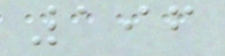196
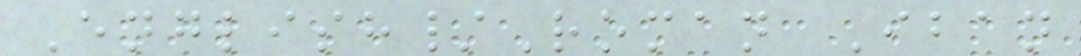English/Roman Iban
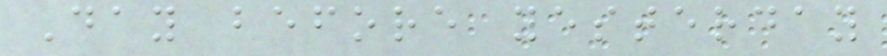Day before yesterday
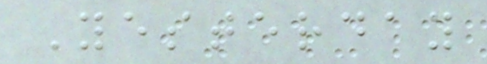Yesterday
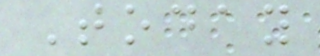Today
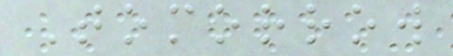Tomorrow
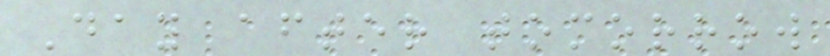Day after tomorrow
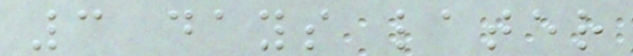3 days later
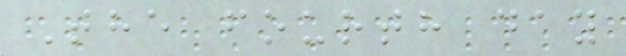The fourth day
